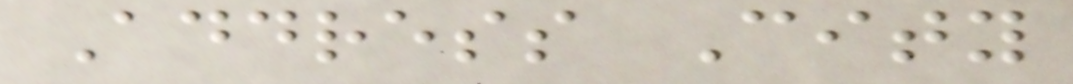Address City
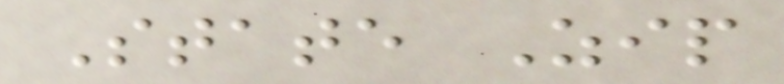State Zip
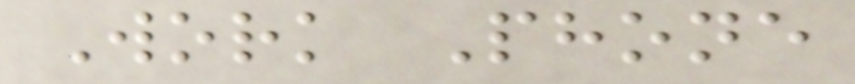Work Phone
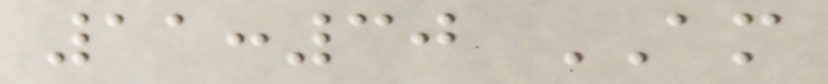11:30 AM
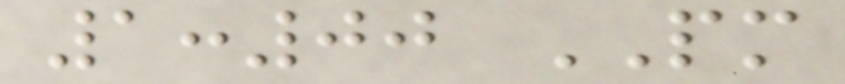1:00 PM
